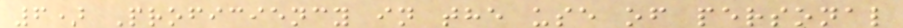6) Proficiency in the use of personal
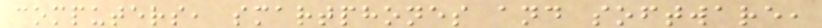computers, smartphones and software,
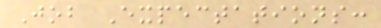Job Expectations:
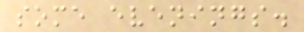some evenings.
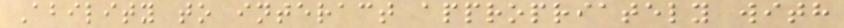Ability to interact appropriately with
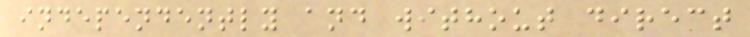independently and without direct
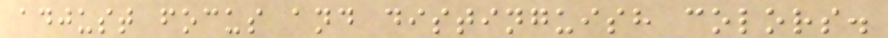adjust focus and distinguish colors.
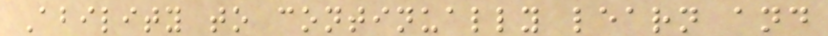Ability to continually learn and
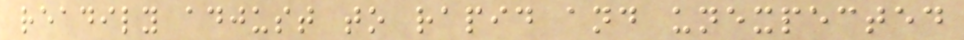readily adjust to rapid and unexpected
